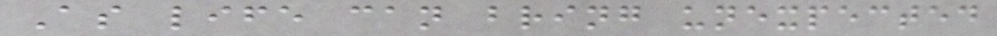As life can bring unexpected
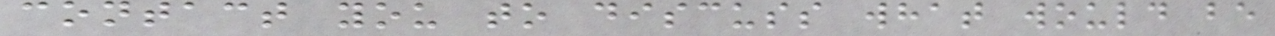contact you to discuss what would be
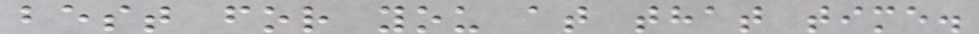best for you at that time.
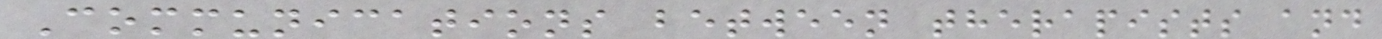Communications between therapists and
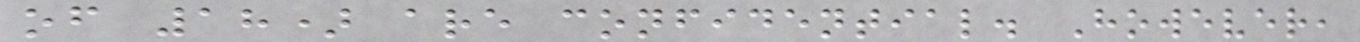of 18) are confidential. However,
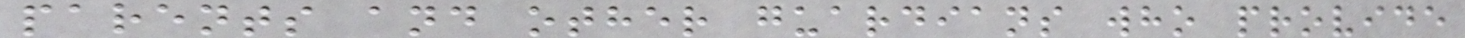parents and other guardians who provide
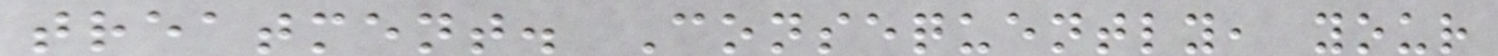treatment. Consequently, your
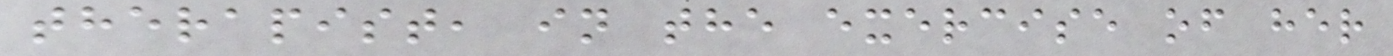therapist, in the exercise of her
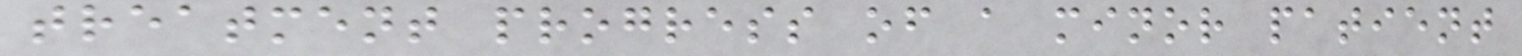treatment progress of a minor patient
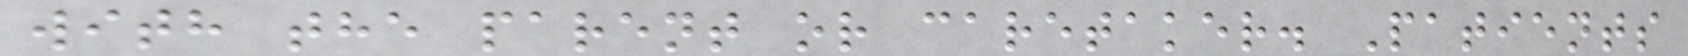with the parent or caretaker. Patients
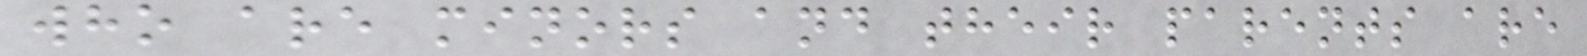who are minors and their parents are
